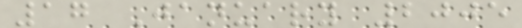17 January 2005
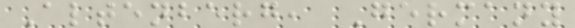Altenberg, Germany
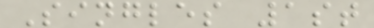Singles 1st
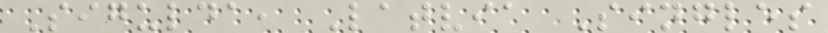Sigulda, Latvia Singles
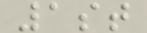1st
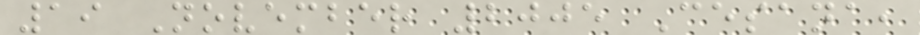19 November 2005 Cesana,
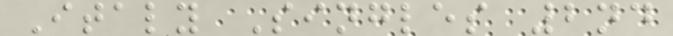Italy Singles 2nd
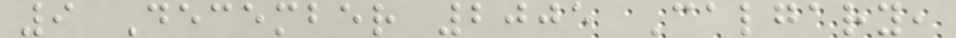9 December 2005 Calgary,
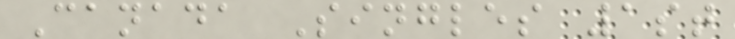Canada Singles 1st
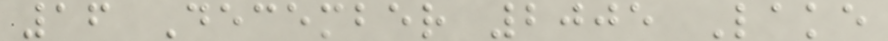16 December 2005 Lake
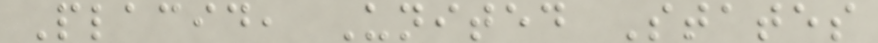Placid, United States
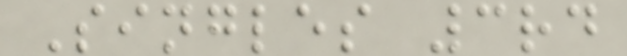Singles 3rd
